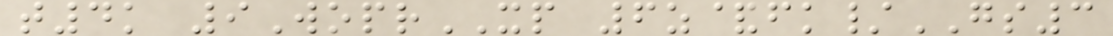t4k 9WoprXP 6z&fk/GS3
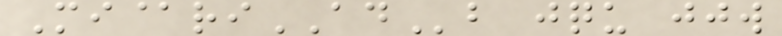Mi@riADb jqu jjw
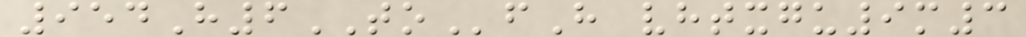954H6TOfH vhtxgu9m3
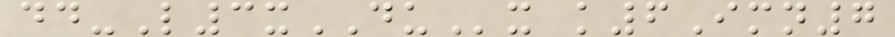dd-L3xDUx k6Imn7
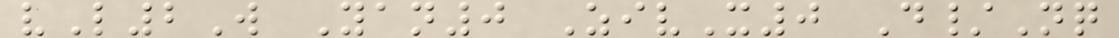vL2W Yan0 ZivX0 D/Nq
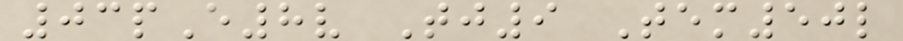03pE8v Tj9 Tem50l
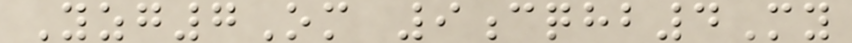Yzg7Om 9cqhb4My
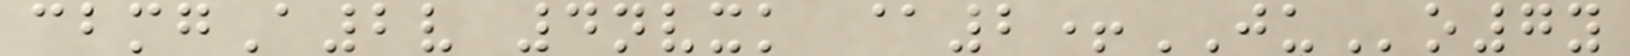cbmgA2v 4nvxk @2+JUo7y
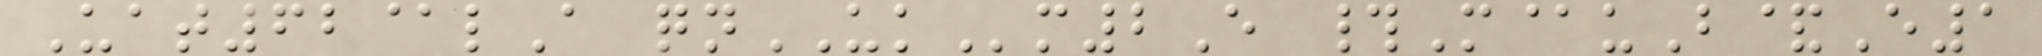Uat62@lA qnUKm2E #M@uB&E1
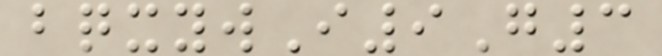bqxywI9G3
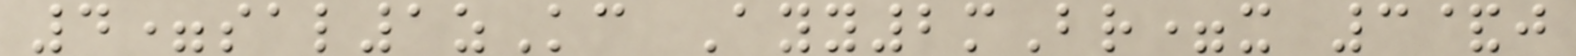4=sal1zKc Ayy2mBr=x 3&j
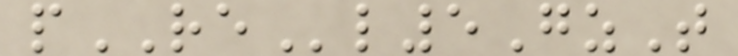pREl5GzT
